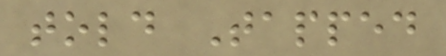told Tapped
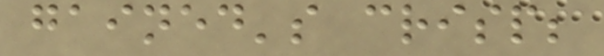gained's crisp;
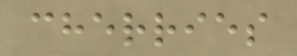cherries
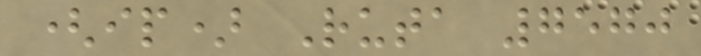(ip) Ruta 7570
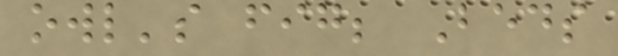owl's fig; Beds
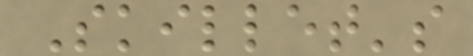Skillet's
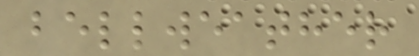bellweather
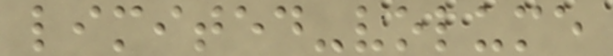limited-volume
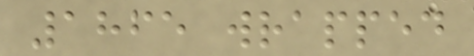1865 wrapped
